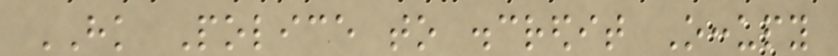HK Police to discredit Occupy
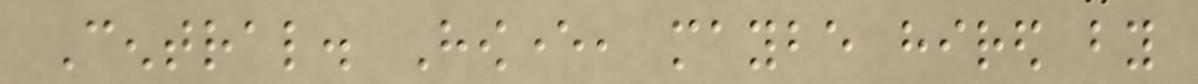Central. However, maybe hired by
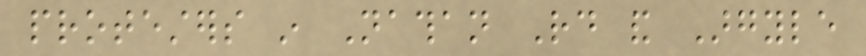protesters in Nathan Rd and Argyle
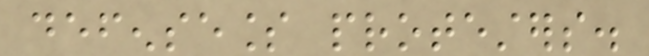defenseless protesters.
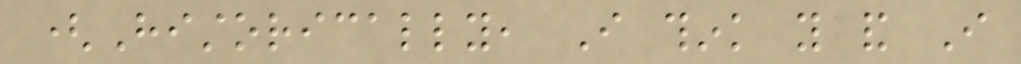(Historically, I think you and I
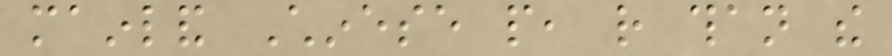mainland Chinese people, rather than the
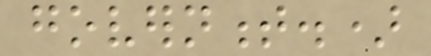government.)
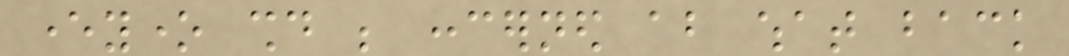everyone should be concerned about what back
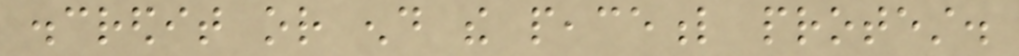discredit or end the peaceful protest.
